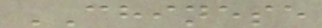CHINESE
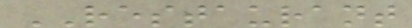RESTAURANT
